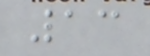13
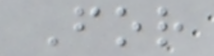For
